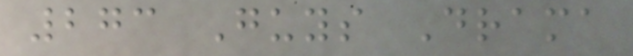273 Guys Drama
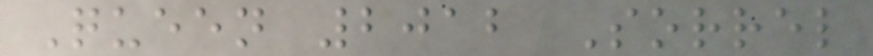Queen 2012 Sorrel
